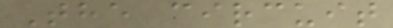The circuit
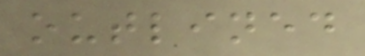outlined
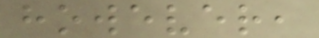however,
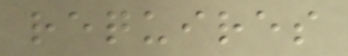requires
